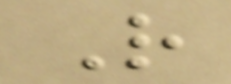R
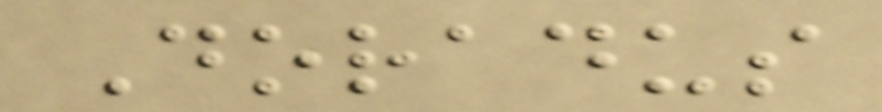Doradus
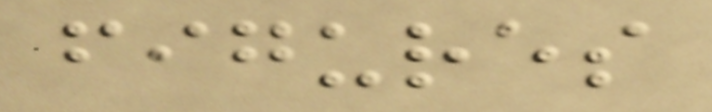figures
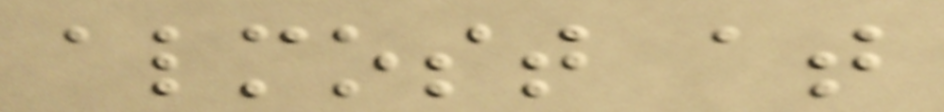almost at
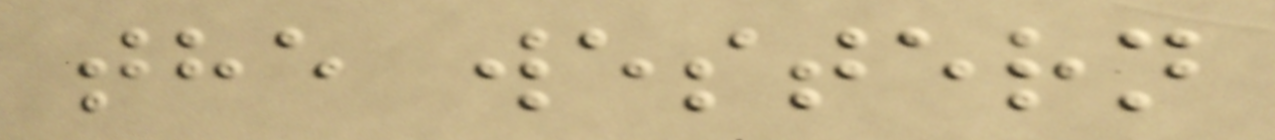the western
